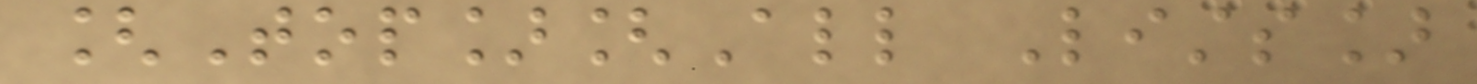[Top][All Lists]
